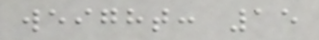weight: 15
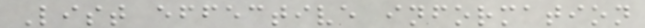List effective information
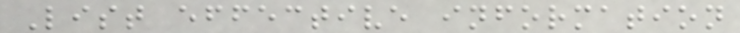List effective information
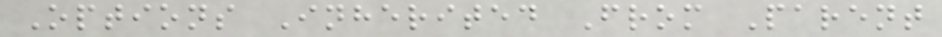Options Inherited From Parent
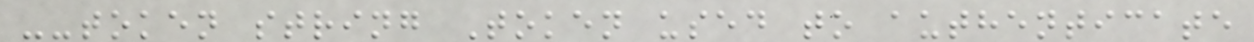--token string Token used to authenticate
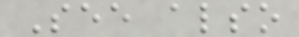See also
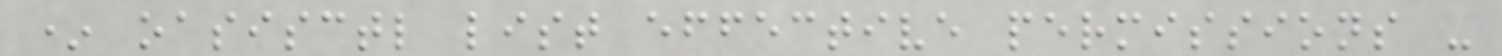* oasisctl list effective permissions -
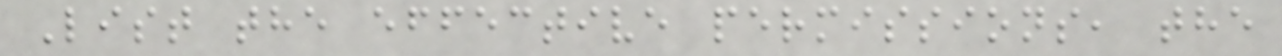List the effective permissions, the
